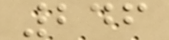246
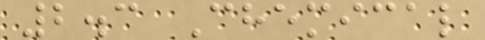2.3 Chemical
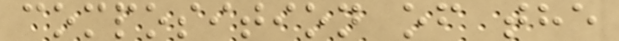composition of the
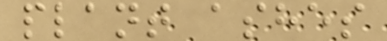plant ashes
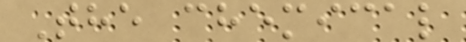The chemical
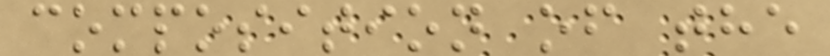composition of the
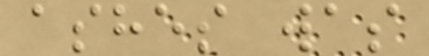ashes was
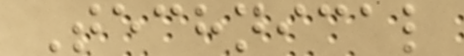Technical
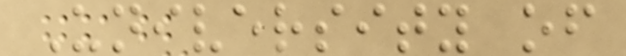University of
